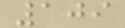109
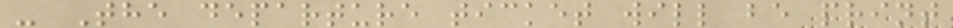- The departure ticket will be print
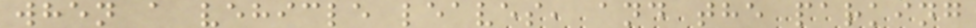when a vehicle leaves, and the parking
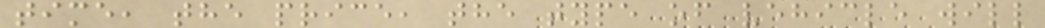time, the price, the type of vehicle will
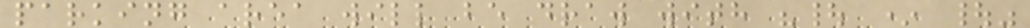parking area will be draw with "| * |"
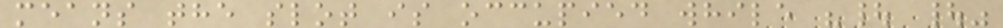means the slot is occupied while "| |"
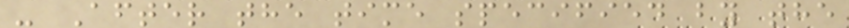- After the time specified by the
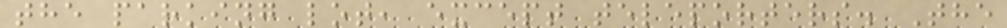the parking lot, except teleporters. The
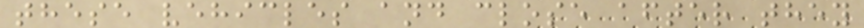these vehicles and close after they
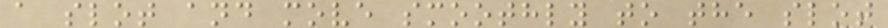a slot and move smoothly to the slot
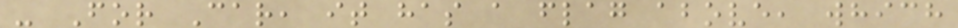- For Car, it has a flag above, which
